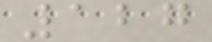127
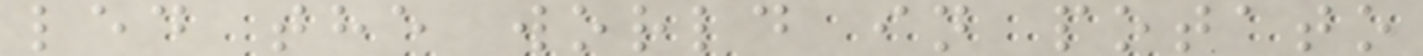led the world in potato
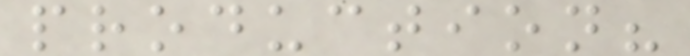production?
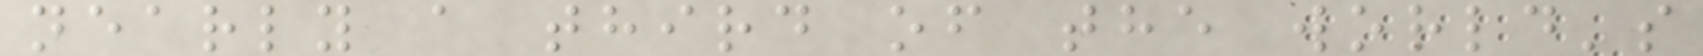nearly a third of the world's
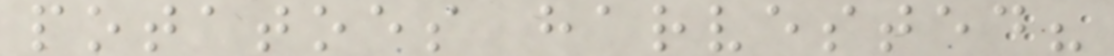potatoes harvested?
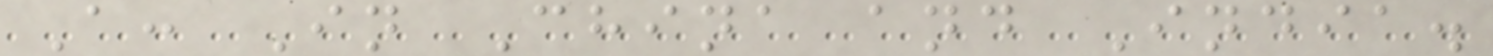A: In China and India.
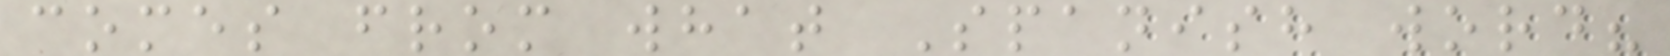comes from what Spanish word?
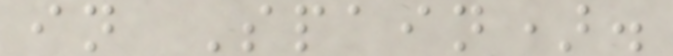in Spain).
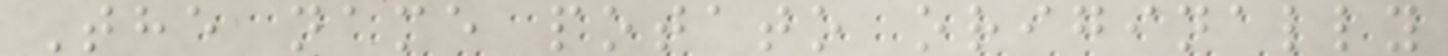The name potato originally
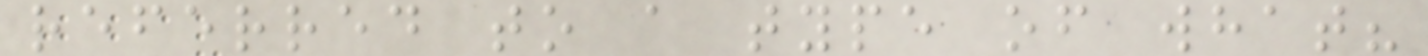referred to a type of what?
